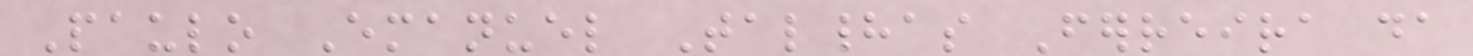Paulo Emanuel Talhadas Ferreira da
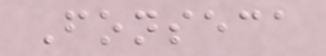Fonseca
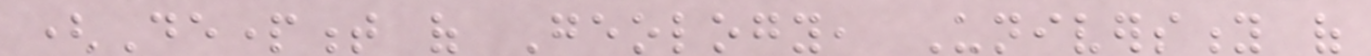(Department of Geology, University of
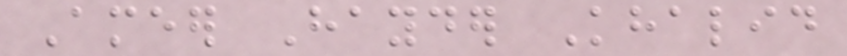Ameer Hayder Khalid
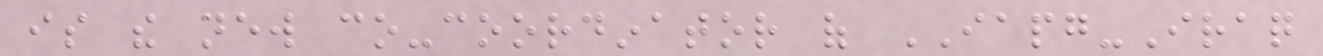is the new co-coordinator of IAPG-Iraq
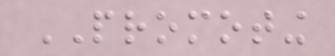PROMOTING
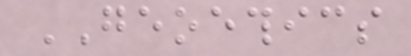GEOETHICS
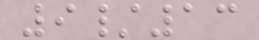9/13
